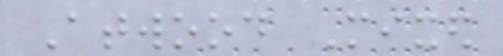Atwood Mixed
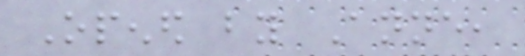Opened by Anne,
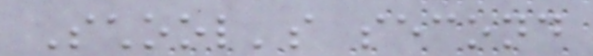School's second
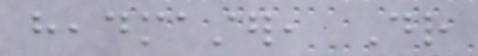headmaster, Dr
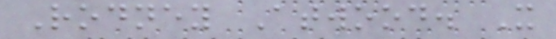Rodney Atwood. It
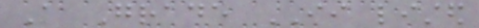A Grade II listed
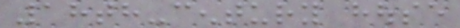18th-century house
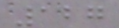127
